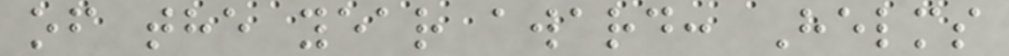of the year award: Helms
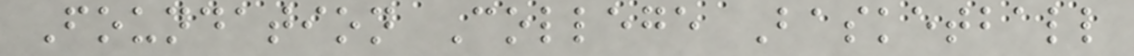Foundation College Basketball
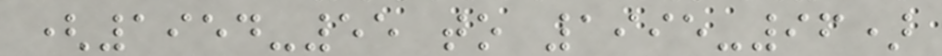(1954-55 to 1995-96)
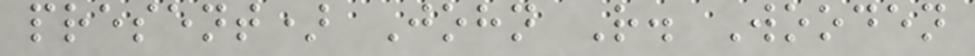present) John R. Wooden
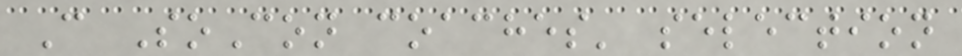C SoCon coaches' selection
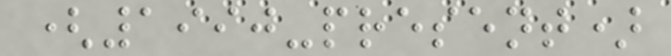(1990-present)
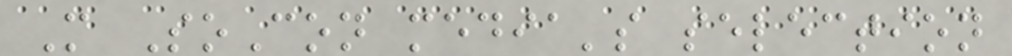M SoCon media's selection
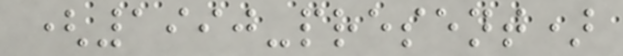(1990-present)
